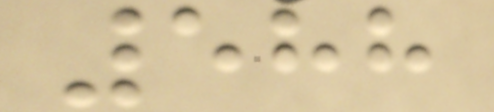588
